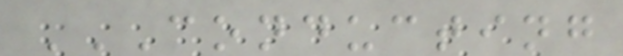CONDUCTING
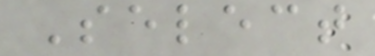Select
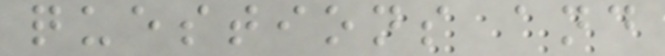questions and
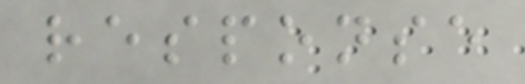response
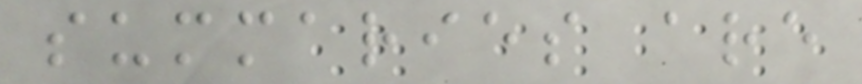summaries are
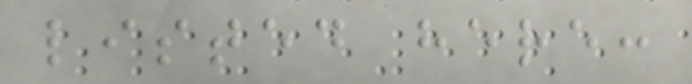listed here:
